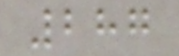287
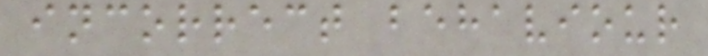incorrect behaviour
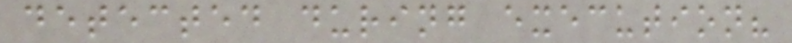detected during execution?
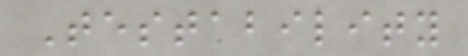Testability
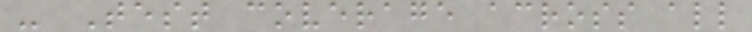- Test coverage across all
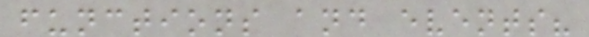functions and events?
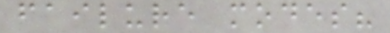failure modes?
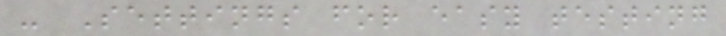- Settings for easy testing
